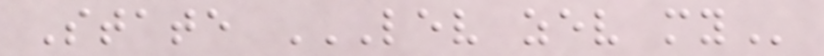State LEV ZEV MY
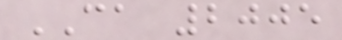CA 2005
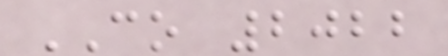CO 2022
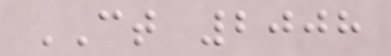CT 2008
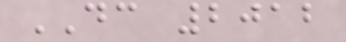DC 2012
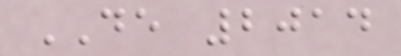DE 2014
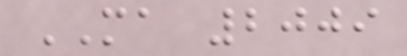MA 2009
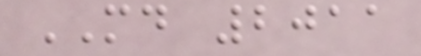MD 2011
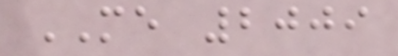ME 2009
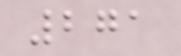271
